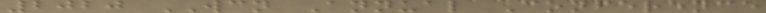2020 WCN Annual Conference
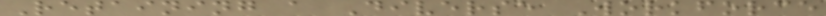Retaining a Diverse Workforce
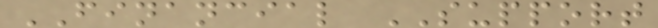FINANCIAL SUPPORT
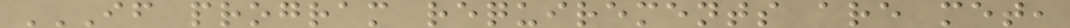IF PROGRAM REQUIREMENTS ARE MET,
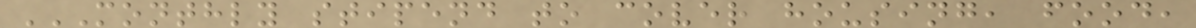MONTHLY STIPEND TO COVER HOUSING, FOOD,
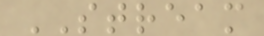STREAM
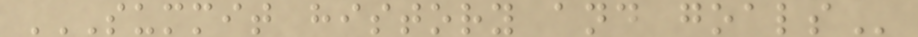SUMMIT HISTORY AND GOALS
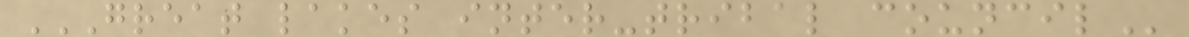GREAT LAKES INTER-TRIBAL COUNCIL
